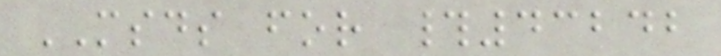MSDS for #43242
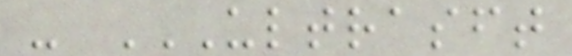- ULTRASFT
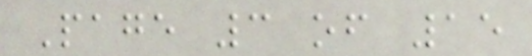Page 3 of 15
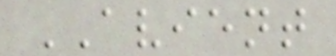AVIENT
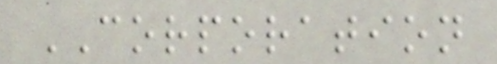CORPORATION
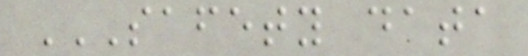SAFETY DATA
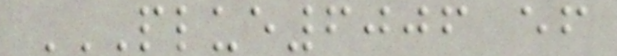PLUE6006 EF
